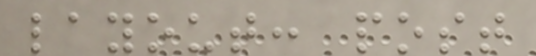layout: post
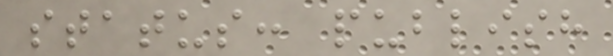status: publish
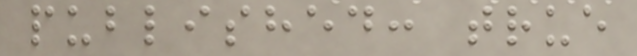published: true
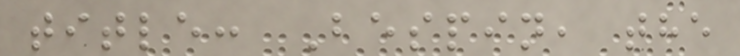title: Bespin, the
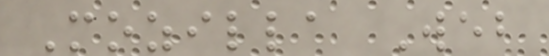Mozilla Web
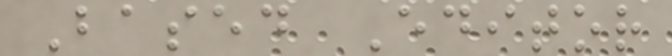Based Editor
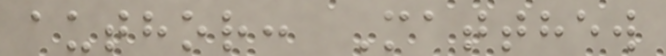author: Matthew
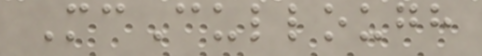McCullough
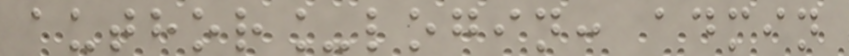author_login: admin
